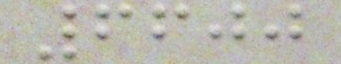6600
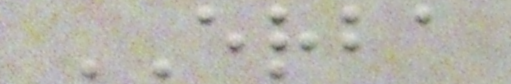ERBA
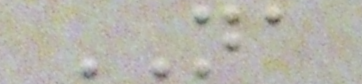NA
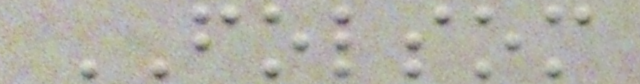FOLSOM
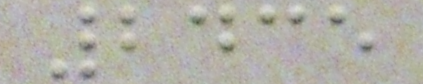2435
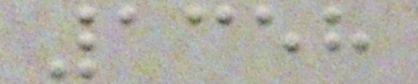1358
